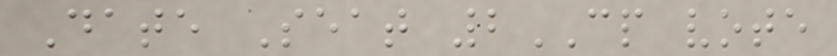Date Seat 2CP vote
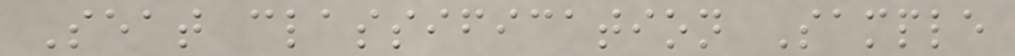Seat classification Sample
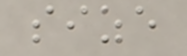size
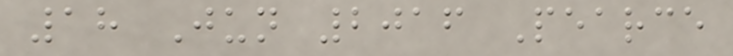18 Jun 2016 Pearce
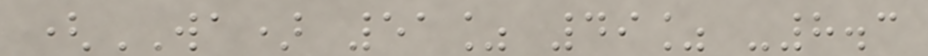(WA) 51% 49% -8.3
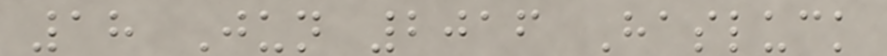18 Jun 2016 Hasluck
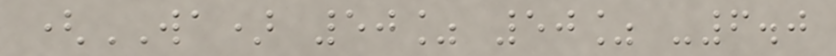(WA) 50% 50% -6.0
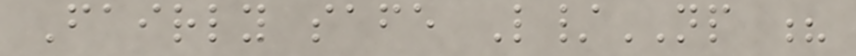Fairly safe L/NP ?
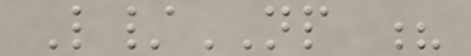L/NP ?
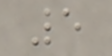5
